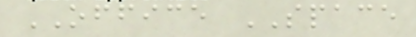OFFICE SPACE
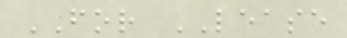FOR LEASE
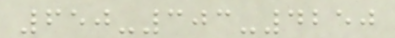650-303-4250
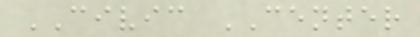CIVIC CENTER
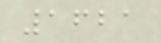1621
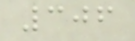306
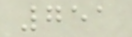751
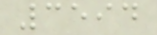3594
